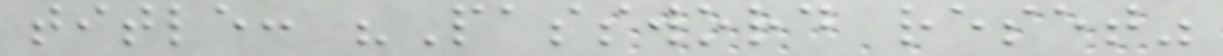title: "Password reset"
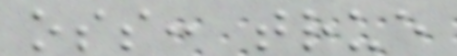oss: true
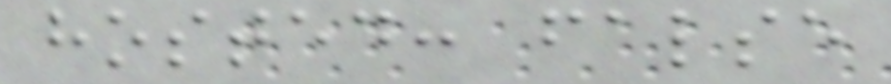hosted: false
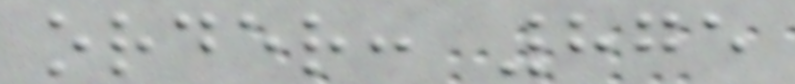order: 875
